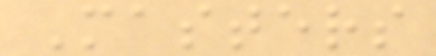Masters
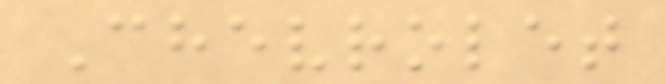Chevrolet
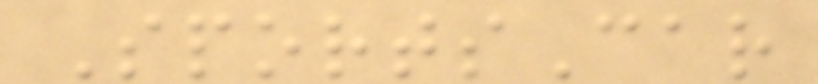SportsCar
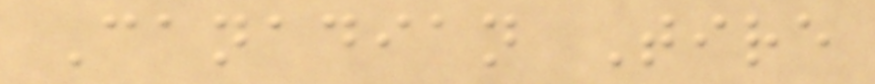Canadian Tire
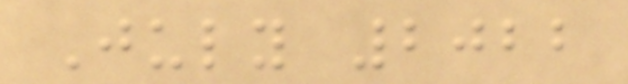July 2022
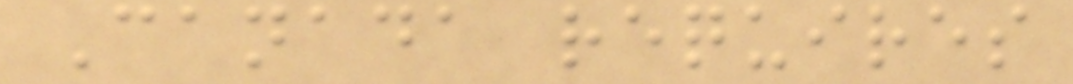Canada requires
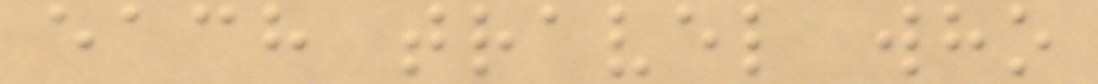each travel who
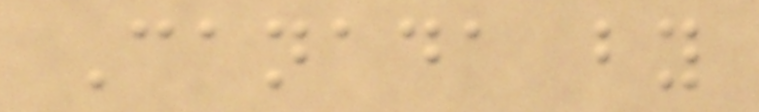Canada by
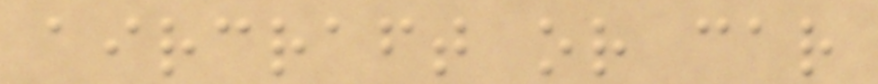aircraft or car
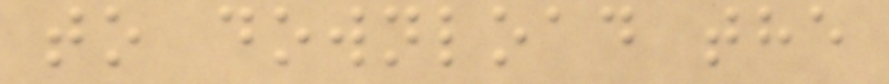to download the
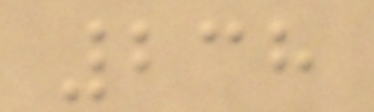238
